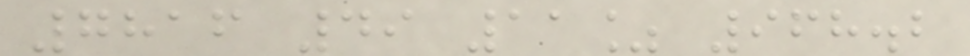7816 49 11% 968.2
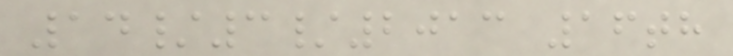14/3/2013 16th
